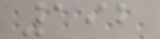192
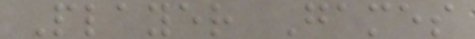Player Games
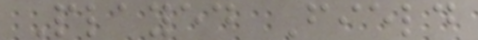Played Field
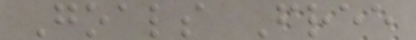Goals Free
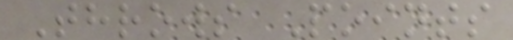Throws Points
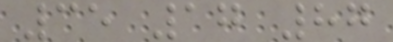35 17 87
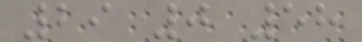29 0 58
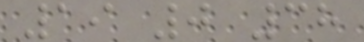19 0 38
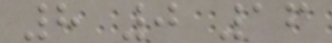8 0 16
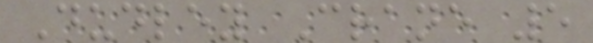Dudley Crane 5
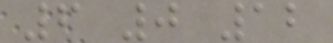6 0 12
